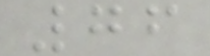76
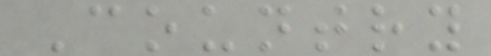Country
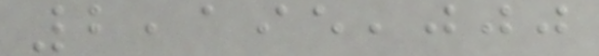2,195,000
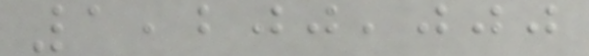1,200,000
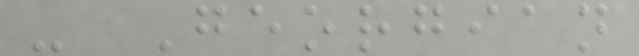- Georgian
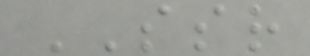SSR
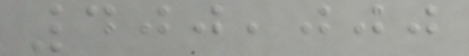400,000
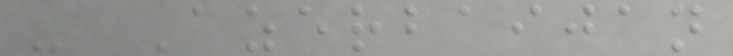- Azerbaijan
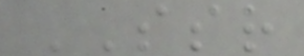SSR
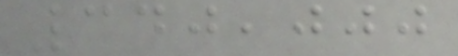340,000
